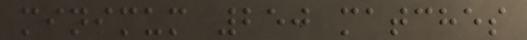minimum 250 matches
